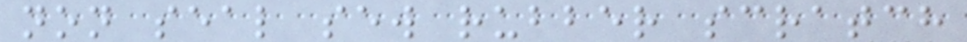non seal sew rubber scratch
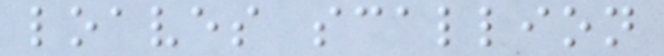loaves scallion
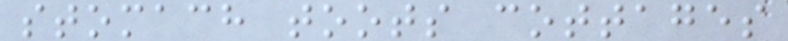stomach toots cottages
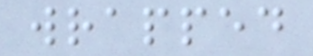wrapped
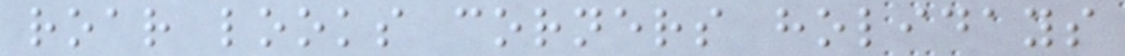roar looks corners holidays
